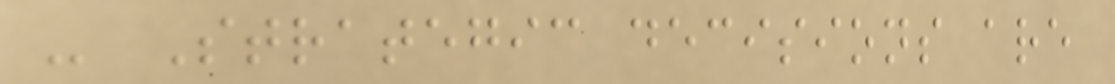- Strategic decisions are
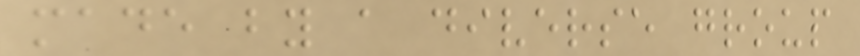made by a diverse group
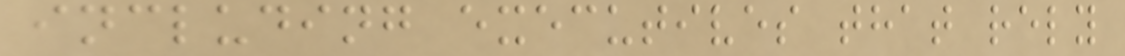including executives that rely
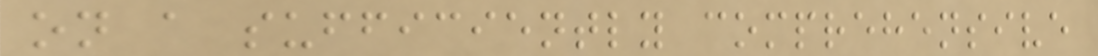on a sufficiently comprehensive
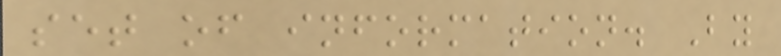set of information. By
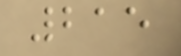215
